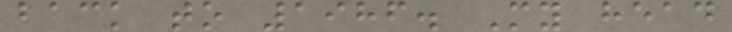back to 1986. My head
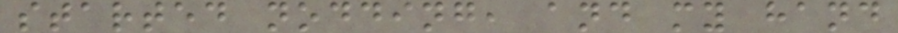started nodding, and my hand
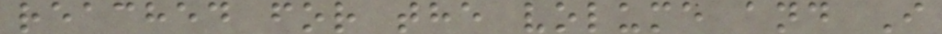reached for the volume and I
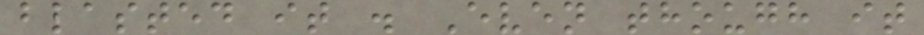blasted it . Even though it
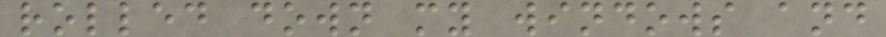rolled down my windows and
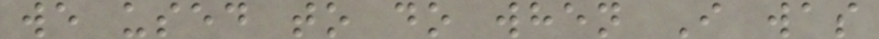we used to do when I was
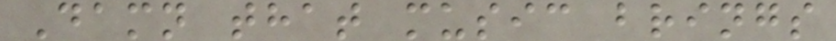Damn that music brings
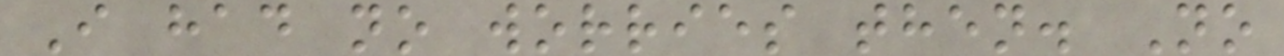I had no worries then. No
